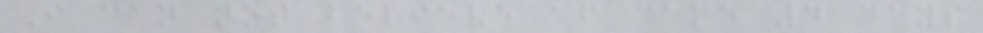I can not believe af came 4 days
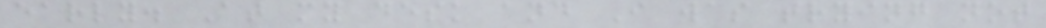early. At my desk and I was trying not
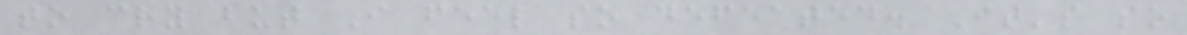to cry but I feel so defeated. It's so
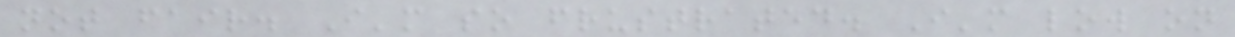not fair. I'm so frustrated. I'm low on
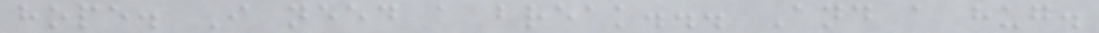hope. I need a break... And a hug.
